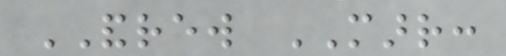ANDREW MARR:
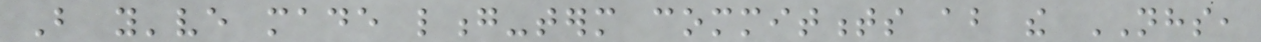But you've made long-term commitments about the NHS,
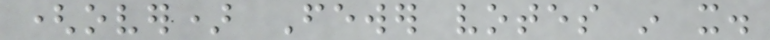(over) Fewer votes in it.
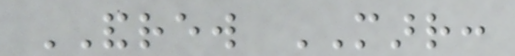ANDREW MARR:
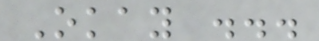Okay ...
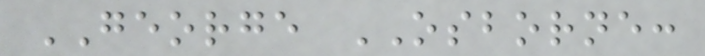GEORGE OSBORNE:
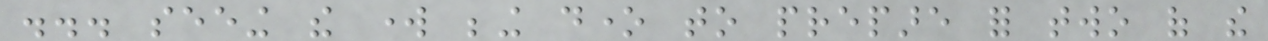... seeing the work being done to prepare for two of the
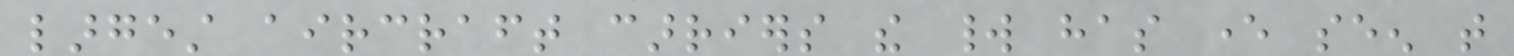largest aircraft carriers the world has ever seen that
